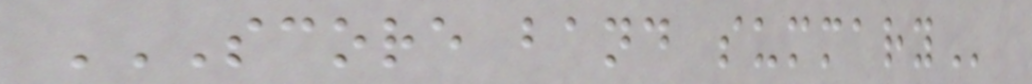SCORE BAND SUMMARY
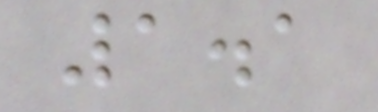1.1
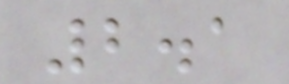2.1
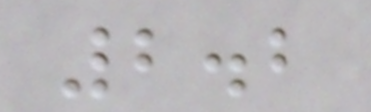2.2
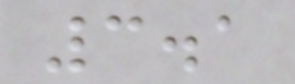3.1
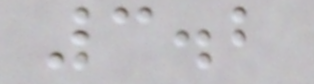3.2
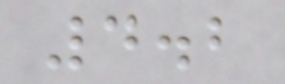4.2
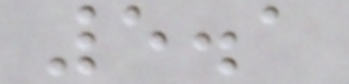5.1
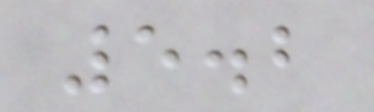5.2
